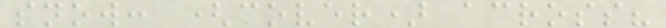snow: (cover) across?
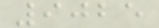9025
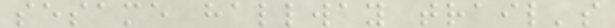sesame hallway trail's
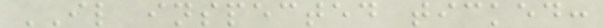IL inspected ticked:
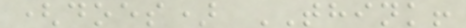(does) THINK!
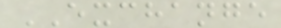EXCHANGE
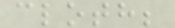cloth;
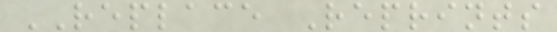REPLACE Reprints
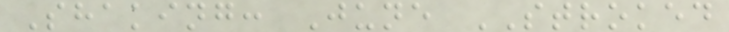Shaking: June STROKED
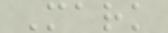Mark
